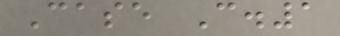Case C.1
